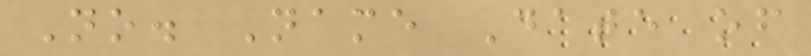No. Name Date of
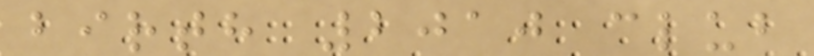birth 2010 club
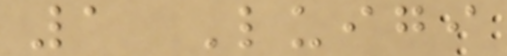1 Luigi
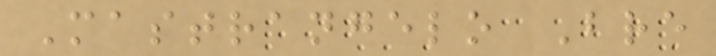Mastrangelo Bre
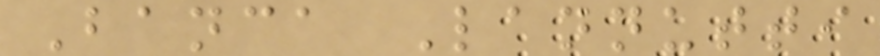Banca Lannutti
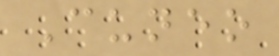Cuneo
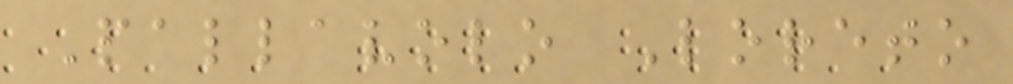Pallavolo Loreto
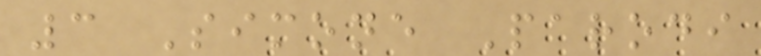3 Simone Parodi
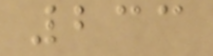233
